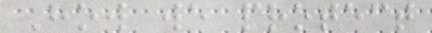How we protect
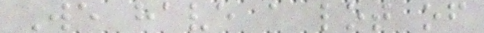We have a lot of
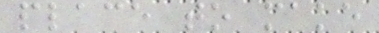place to make
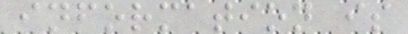information is
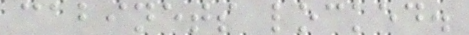cabinets locked.
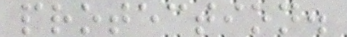protection.
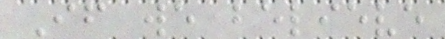If we believe
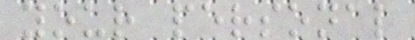your personal
